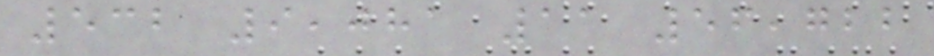532 9,081 11 56,722
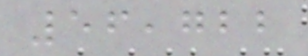56,722
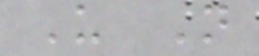U N
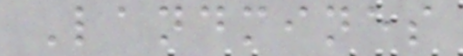Landmines
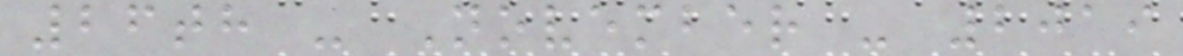26th - November - 2019
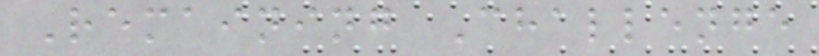Remaining Challenge
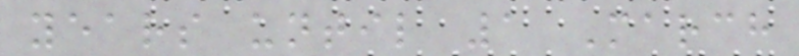years until 1 March
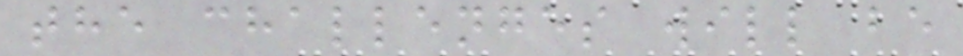the challenges will be
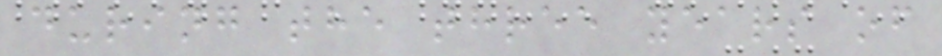during the three years of
